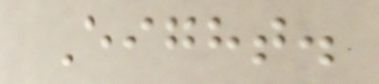Eight.
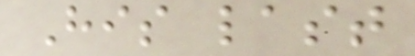His last
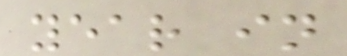year in
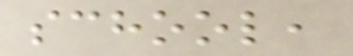school,
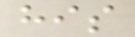his
